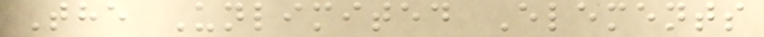The Unlimited Elements
